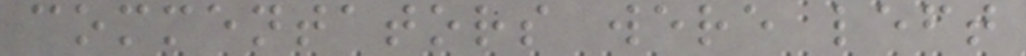commentators were left
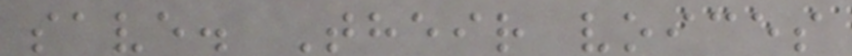save. Their voices
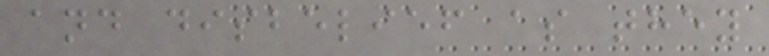and disbelief as they
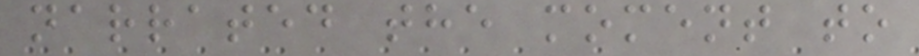narrated the moment to
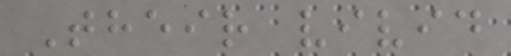Their vivid
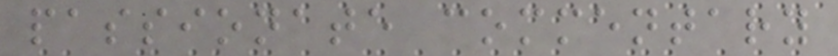passionate commentary
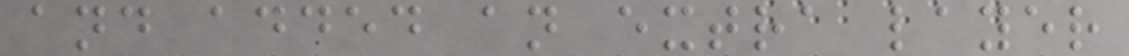and added an extra layer
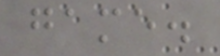game.
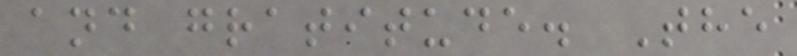and gratitude. The
